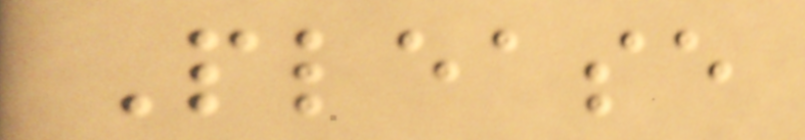Please
